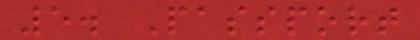5. Passport
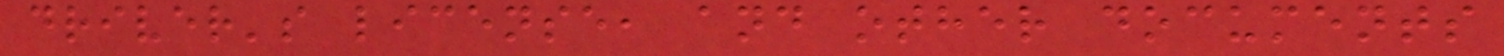driver's license, and other documents
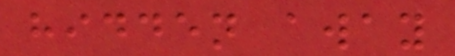hidden away
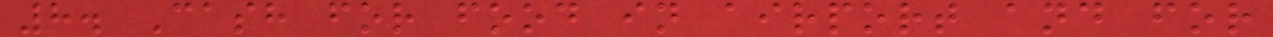8. Cash for food in airport and for
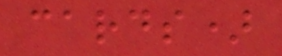cards)
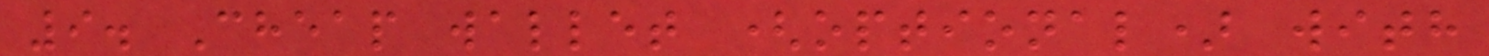9. Cheap wallet (optional) with
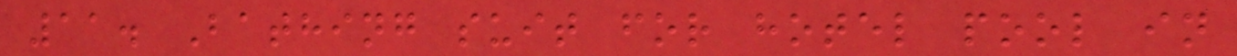11. Bathing suit for hotel pool in
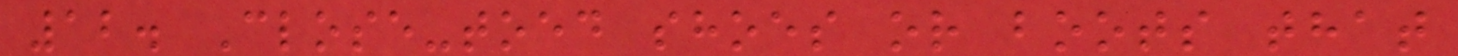12. Close-toed shoes or boots that
